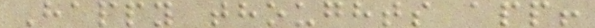Happy thoughts app!
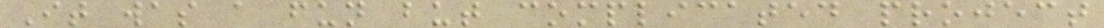It was a fun but complicated project
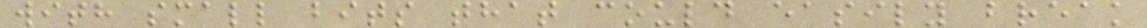with small bits that could easily break
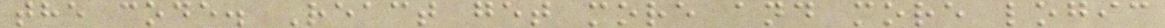the code. React get more and more logic
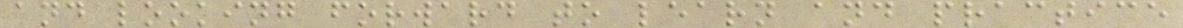and looking forward to learn and practice
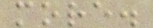more.
